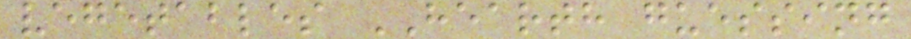vegetables HEARTH guessing
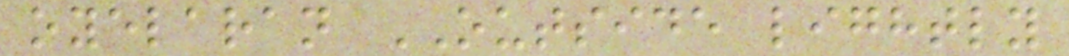oyelaran OUTSIDE lightly
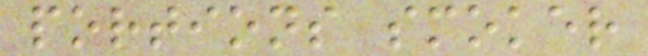portions smoker
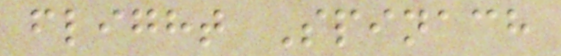flight Spinach
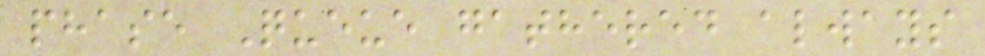phase Queue gathered always
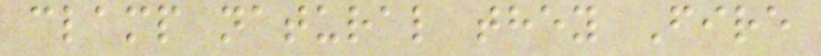clamp natural they Fire
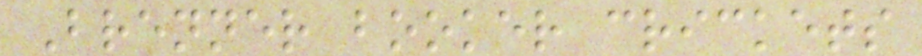Brenner booker crickets
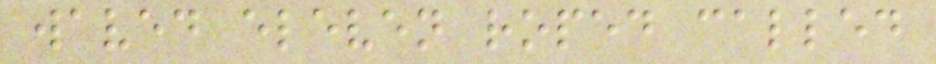waved eleven roped called
